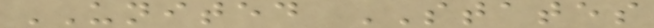UNITED STATES
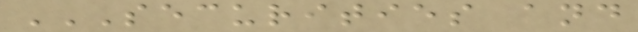SECURITIES AND
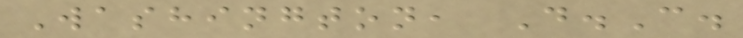Washington, D.C.
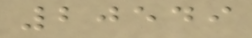20549
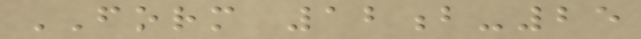FORM 12b-25
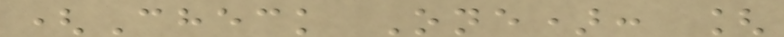(Check One): [
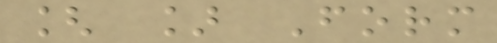[ ] Form
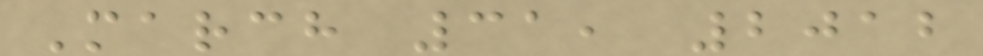March 31, 2012
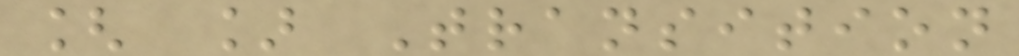[ ] Transition
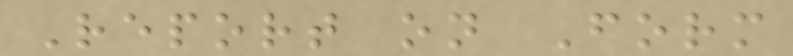Report on Form
